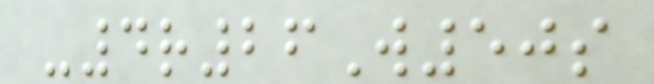-4r26W50s
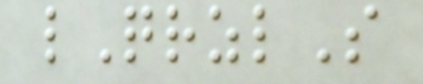lQrzlS
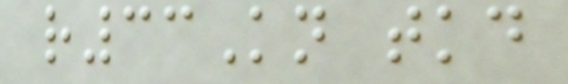r33Kn tkd
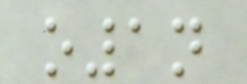o1n
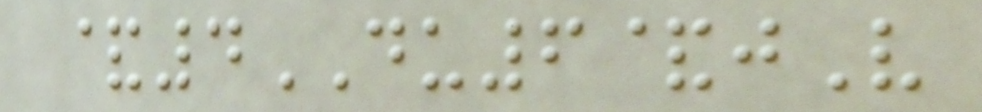&4DU6&jV
